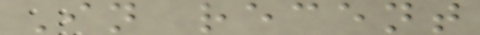In recent
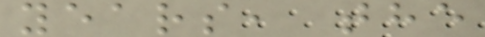years, the
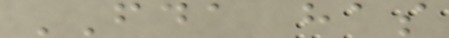FDA has
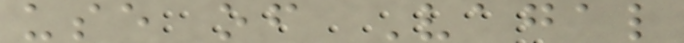use of Vagal
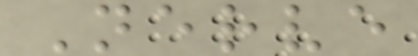Nerve
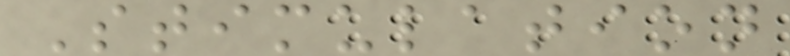Stimulation
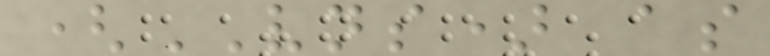(VNS) as
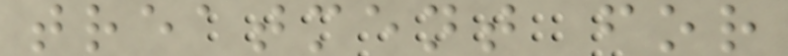treatment for
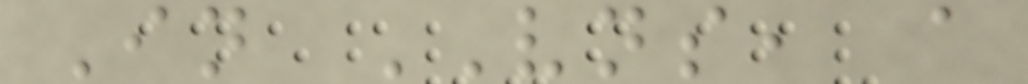In VNS, a
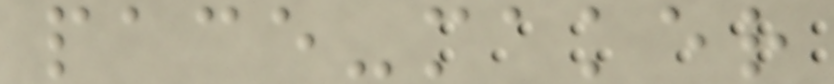pace-maker
